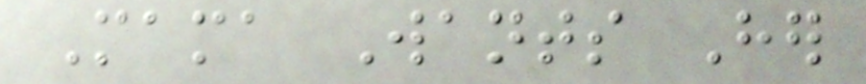Mama Wants Her
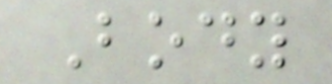Body
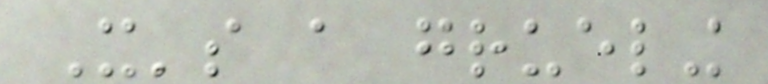It's a grueling
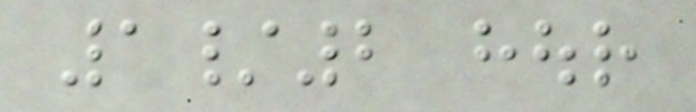1/2 hour
